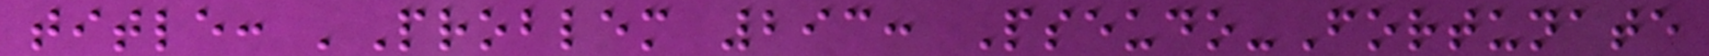title: 'Problem 293: Pseudo-Fortunate
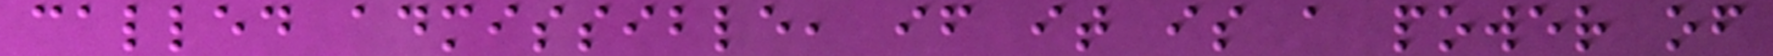called admissible, if it is a power of
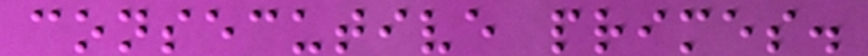consecutive primes.
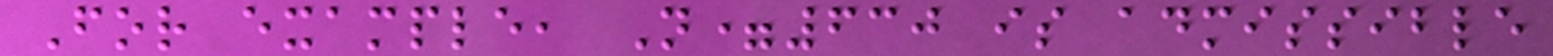For example, N=630 is admissible
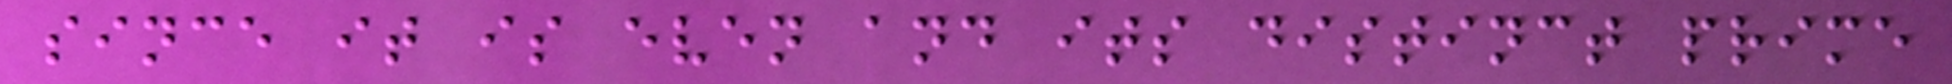since it is even and its distinct prime
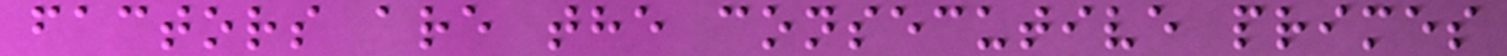factors are the consecutive primes
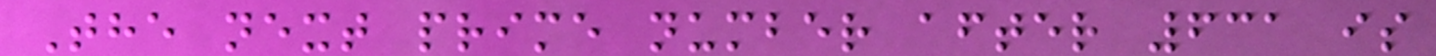The next prime number after 631 is
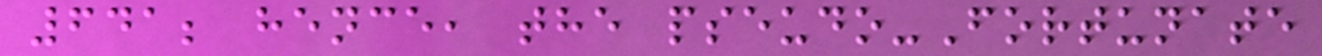641; hence, the pseudo-Fortunate
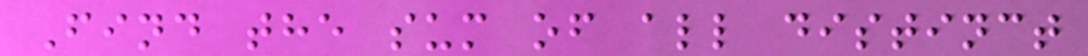Find the sum of all distinct
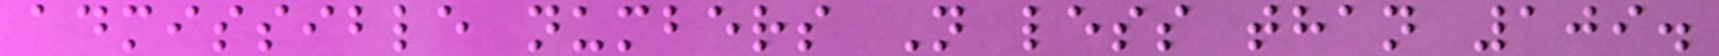admissible numbers N less than 109.
